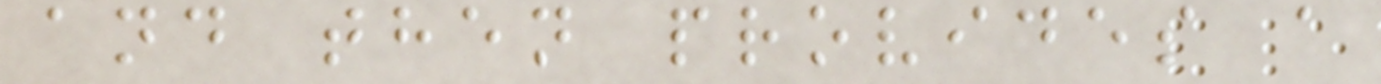and then provides a
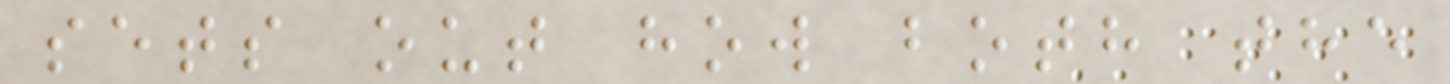sets out how both the
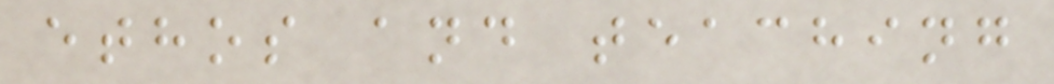ethos and teaching
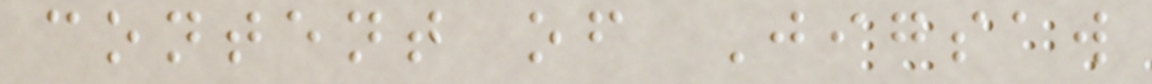content of Jigsaw
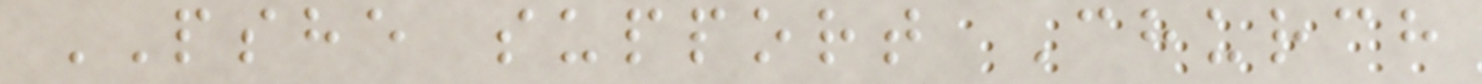PSHE support Church
